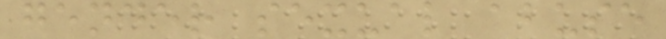gender sexual abuse
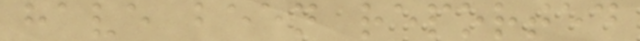have been reported
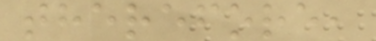therefore,
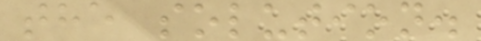the solution.
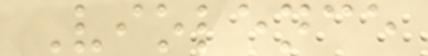Violence
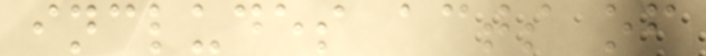includes acts of
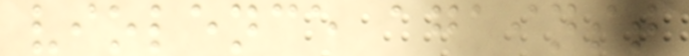violence against
